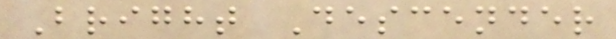Bright Descender
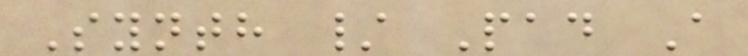Synth / Pad A
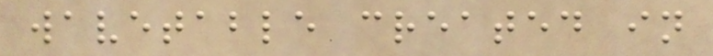wavetable created in
